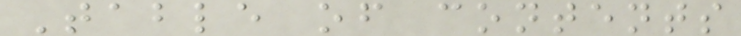Table of contents
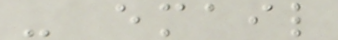- email
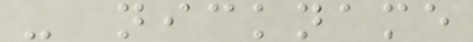- nickname
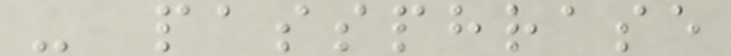- passphrase
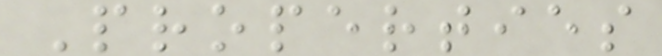Properties
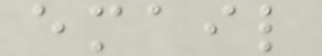email
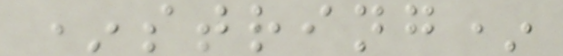*string*
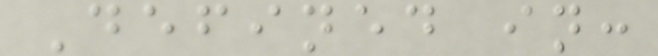Defined in:
